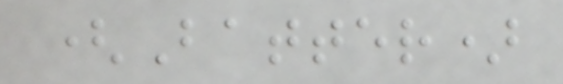(Batter)
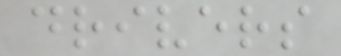drivers
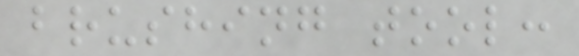brushing tool:
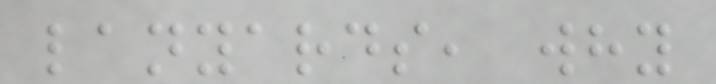lanyards, why
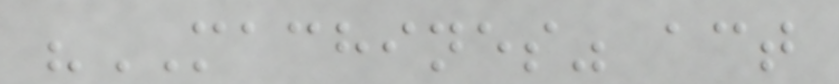"MACHINES" act
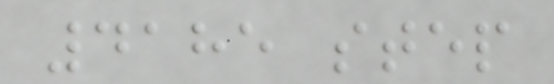4185 step
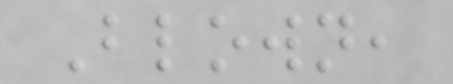Blown,
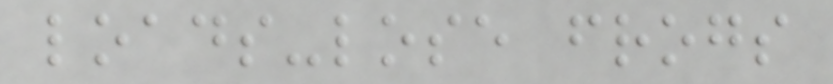loads-lose frogs
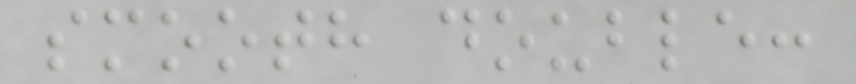smooth double:
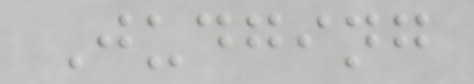Judging
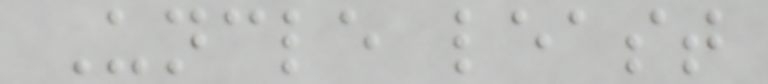Uncle least
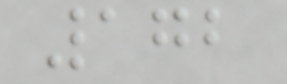172
